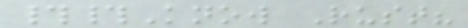##Know Rust?
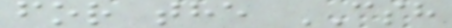for the CSH
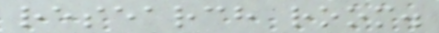research room.
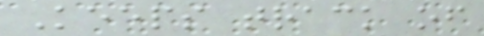Keeps track of
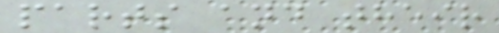parts and their
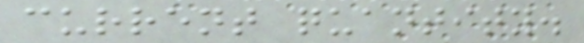current quantity.
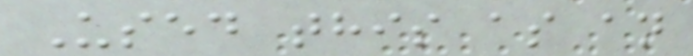Used this as an
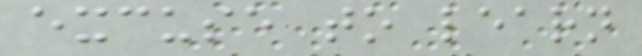excuse to learn
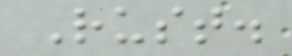Rust.
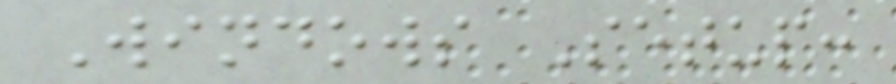Windows Setup:
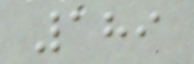189
